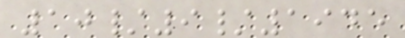10/9/1945
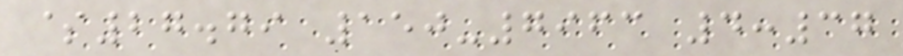$27.79 150-7963 4:37
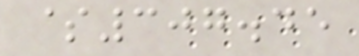$307.45
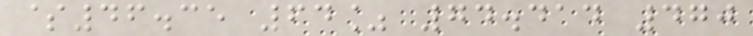$46.35 64% 74.414 470
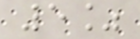5%
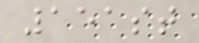151st
